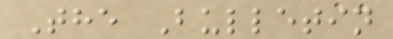The Bulletin
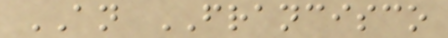AN FRANCISCO
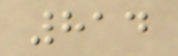814
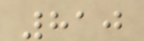810
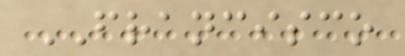FRANCISCO
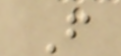F
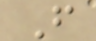F
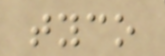tyco
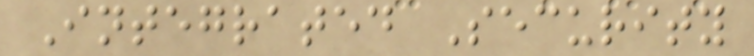Integrated Security
